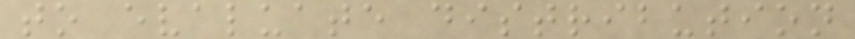to evaluate distribution
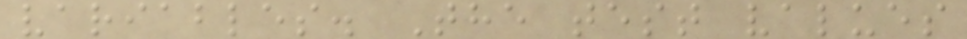variables. The test values
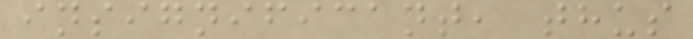insignificant, thus
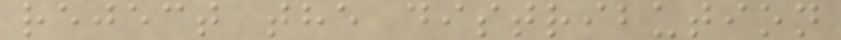reject the distribution
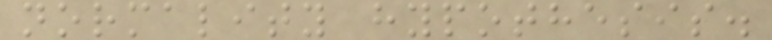normality hypothesis.
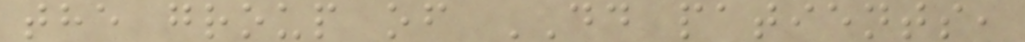the group of DD patients,
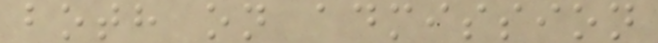both on admission
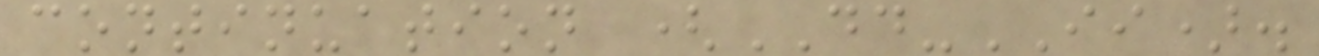continuation (DD-II).
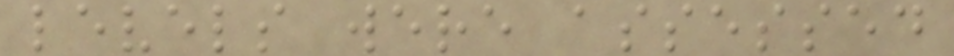levels were assessed
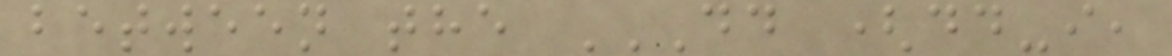between the DD (DD-I,
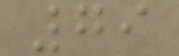79
